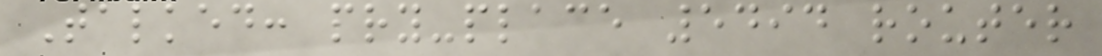Talked: pry-place 5494 router
